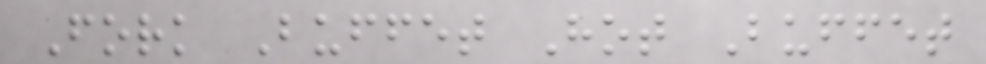Fork Buffet Hot Buffet
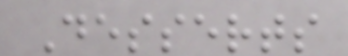Desserts
